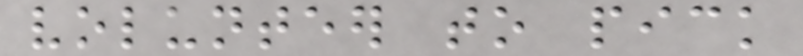volunteer to pick
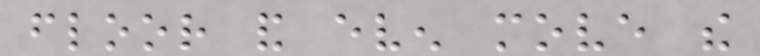floor and even move the
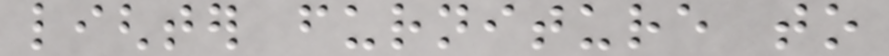lighter furniture to
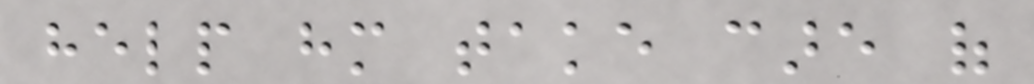help him take care of
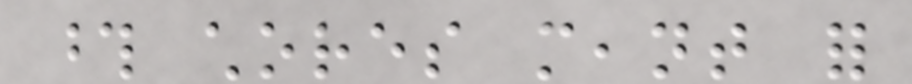those chores meant for
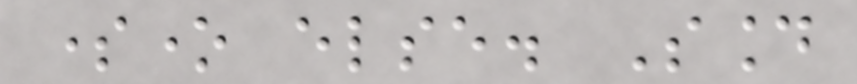someone else. Sound
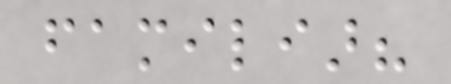familiar?
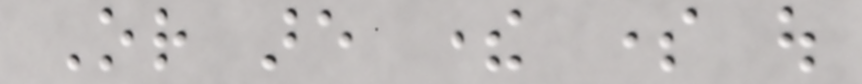Or are there some out
